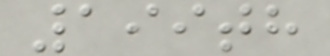199th
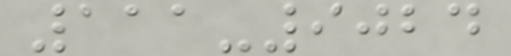111-9024
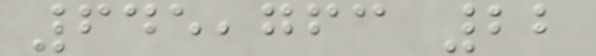645,763 22
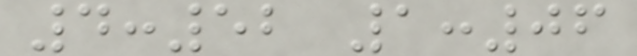4:52 1:06
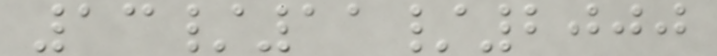13/11/2000
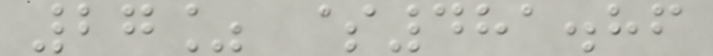27% $481.86
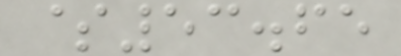$53.65
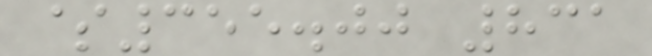$355.00 831
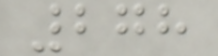278
